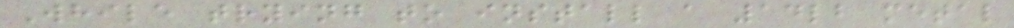While trying to install a 14lb metal
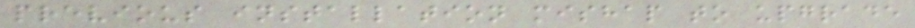previous installation mishap to upgrade
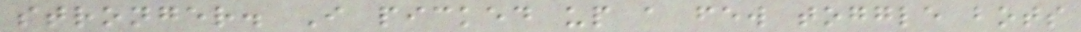stronger. I picked up a few toggle bots
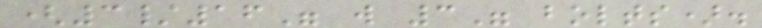(3/16" w 3" bolts).
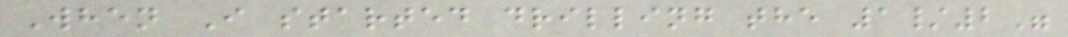When I started drilling the 1/2"
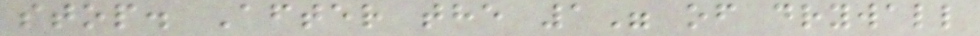stop. After the 1" of drywall
